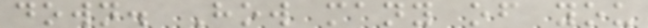down. How many of you
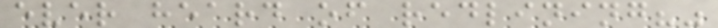ever heard of redlining?"
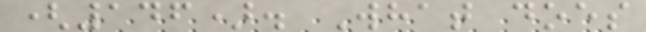(146). What does
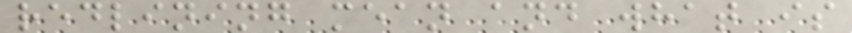redlining mean and what is
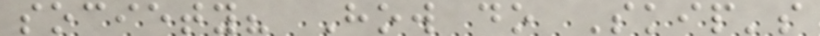society? How do Skip's
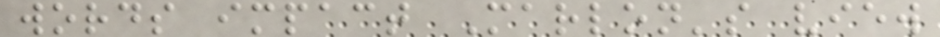words impact Marlon's view
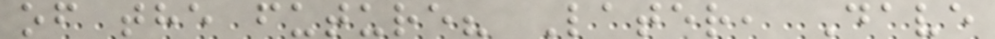of the future? Later, Dave
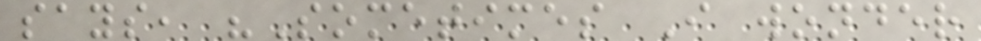says, "Sometimes I wonder
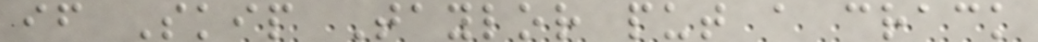if Skip Taylor put a crack
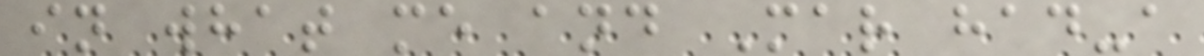in what me and Mar had-a
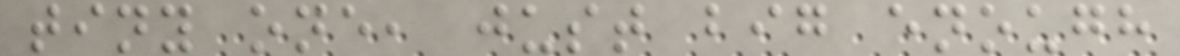tiny one, just big enough
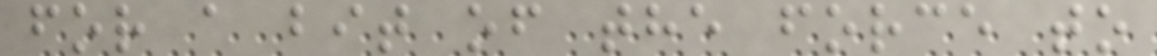for a bit of the force to
